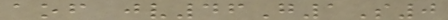aof jv46G1S0
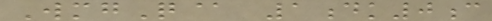WmgQ@ 1dk0c
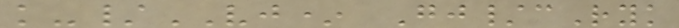k-/VJ* Gj/cRyk
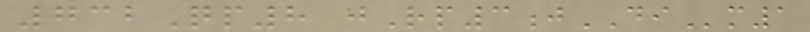732Qp8 jRp3jDIm1
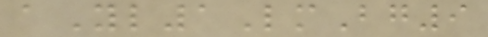aYl1LmBg9
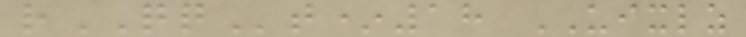rQQt*18 UIXLZ
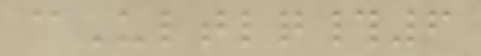cUltlq#6
